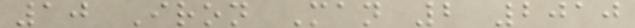10 Iron Man 2 2010
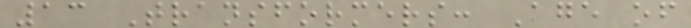13 Transformers: Age of
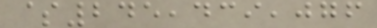$245,439,076
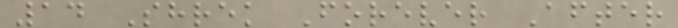14 Shrek Forever After
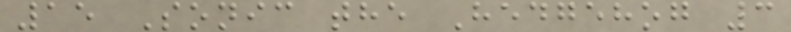15 Sonic the Hedgehog 3
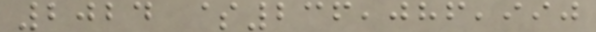2024 $236,086,990
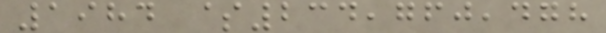1984 $234,760,478
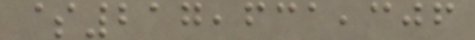$217,631,306
